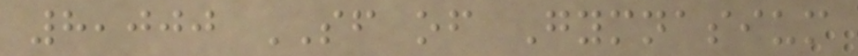8,000 SF of Gymnasium
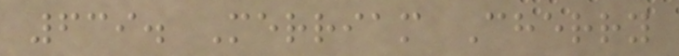639. Merriam Cherry
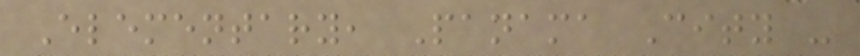Elementary, Panama City -
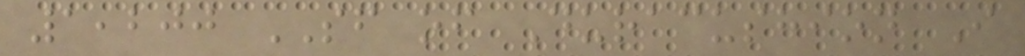1,200 SF of Duracushion I
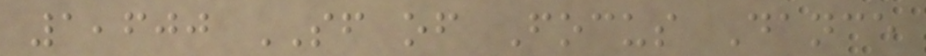1,600 SF of Focus Dance
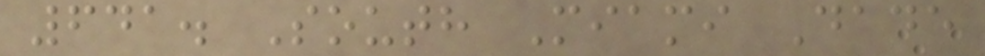641. South Miami Dade
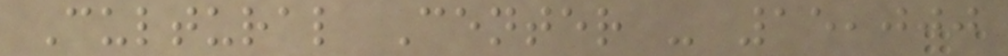Cultural Center - 15,000
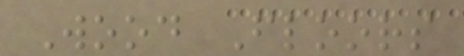Wood Floors
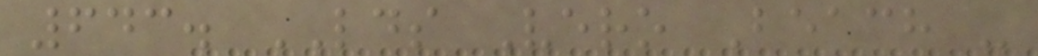643. LDS Vero Beach -
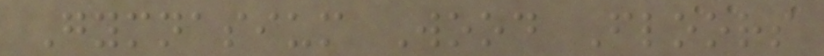Gymnasium Wood Floors
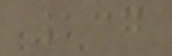137
